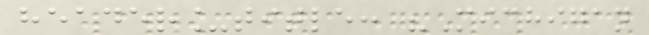header_title: "Michigan
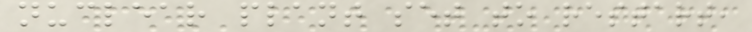nuclear plant set to restart,
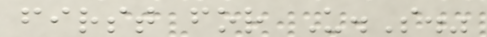first for U.S."
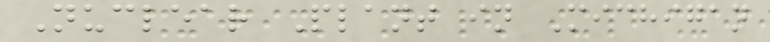Nuclear Plant in Michigan
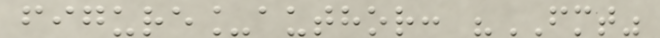figure_author: "FMT"
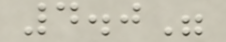4.0"
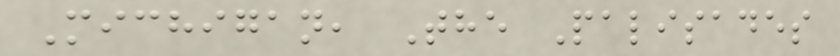Michigan, The Palisades
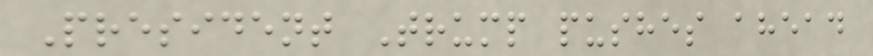President Trump pushes ahead
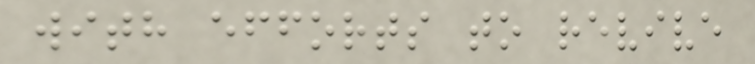with efforts to revive
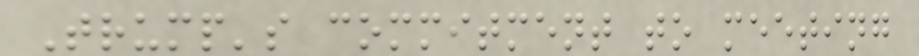Trump's commitment to meeting
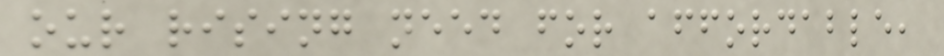our rising need for affordable,
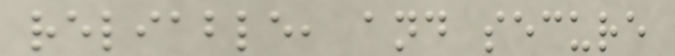reliable, and secure
